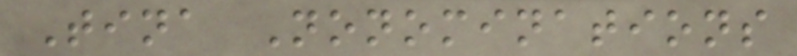Tina Nonominations
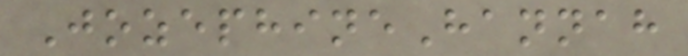JozephineHannah
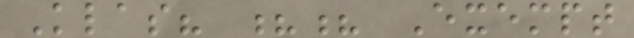Klas? ?? Exempt
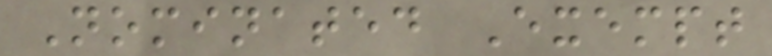Nominated Exempt
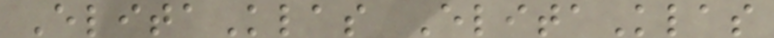ElitaKlas ElitaKlas
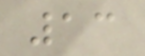13
